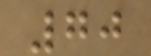70
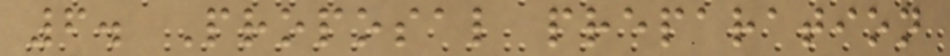6. Proposal preparation
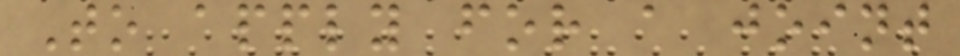To apply for a joint
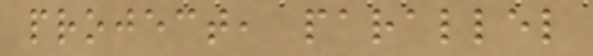project, parallel
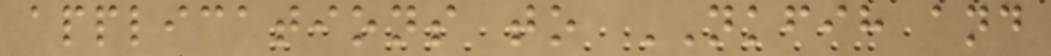applications to NKFIH and
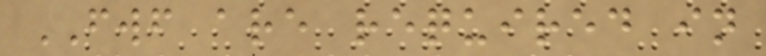FWF are required in
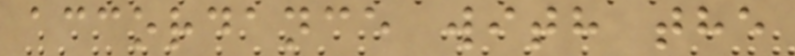accordance with the
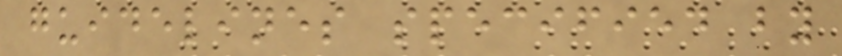guidelines specified by
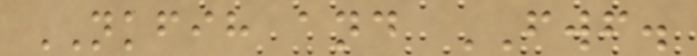NKFIH and FWF.
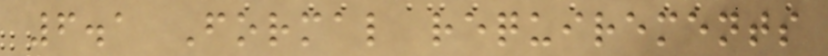6.1 Formal requirements
